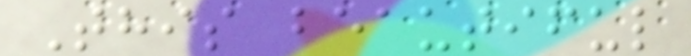This beautiful
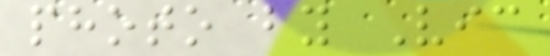photo by Vic
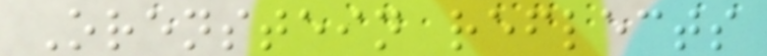Orenstein reflects
